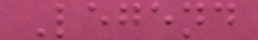Legend
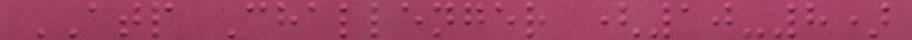ATP Challenger (10-8)
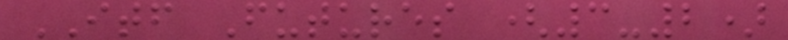ITF Futures (3-2)
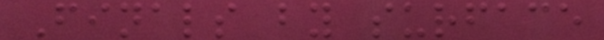Finals by surface
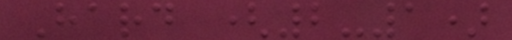Hard (2-1)
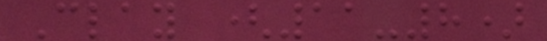Clay (11-8)
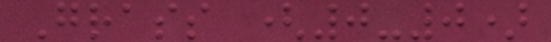Grass (0-0)
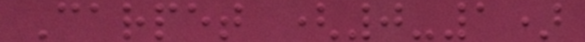Carpet (0-1)
